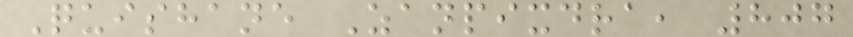Quishane Zanpixdra, 807
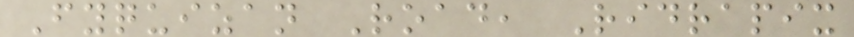Fyquizan Road, Ridrapix
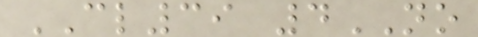CL39 4NO
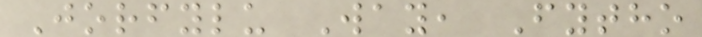Jorfylu Way, Fytho
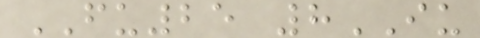FU25 8IU
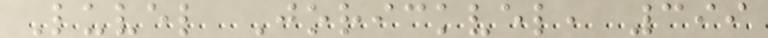Luvel Jorickvel, 399
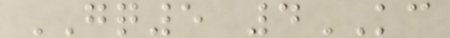GQ5 4KC
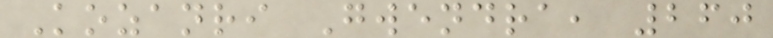Kozanri Gwendra, 260
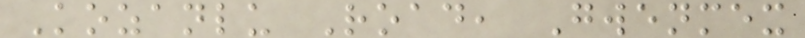Kozanlu Road, Gwenmex
